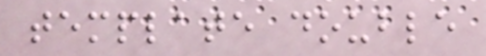template double
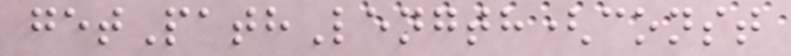getPathLength(const
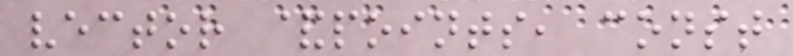vector &points, const
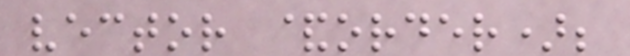vector &order);
